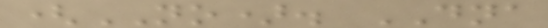(NO). DNA
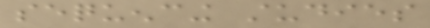sequencing studies
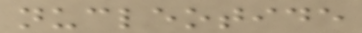nucleotide
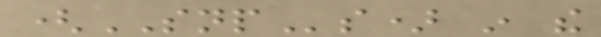(SNPs) in the
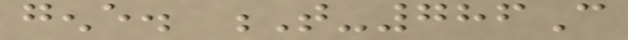gene. T-786C
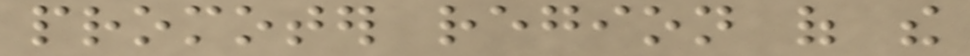promoter region of the
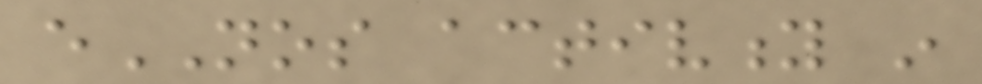eNOS activity in
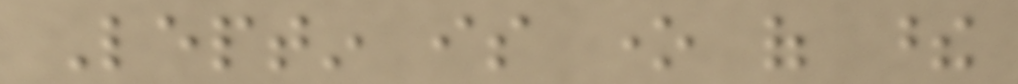Leptin is one of these
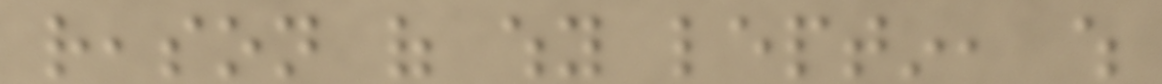reason of why leptin, which
